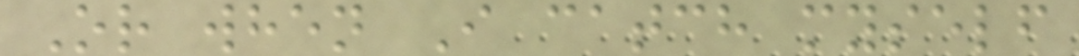Or when I catch myself
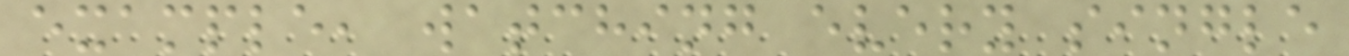example, watching every single
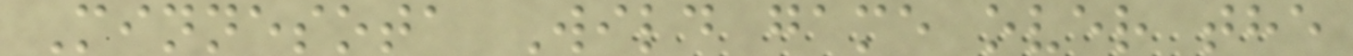Minnesota Wild game over the
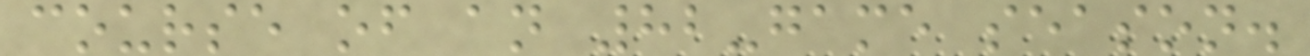course of an 82-game season.
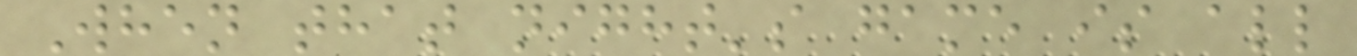When that night's game is all
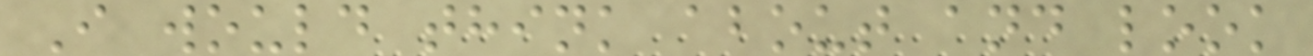I would think about and look
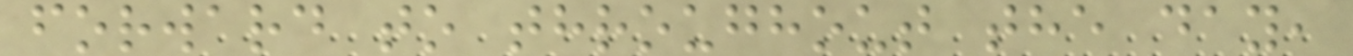forward to throughout the day,
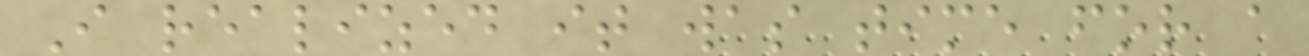I realized it was time for a
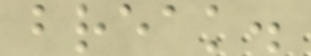break.
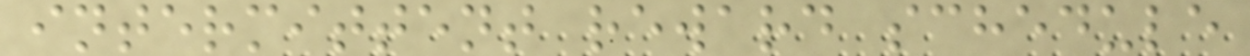intermittent reward schedule
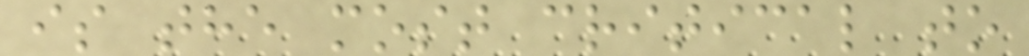is the most critical to
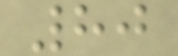80
